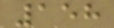158
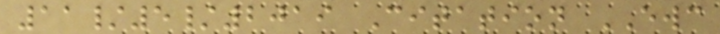11/5/2019 Citation EWC
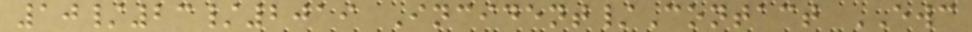10/23/2019 Incident/Contact EWC
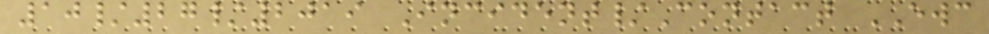10/27/2019 Incident/Contact EWC
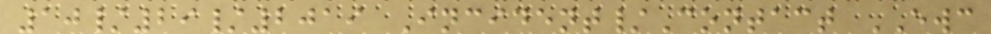10/29/2019 Incident/Contact EWC
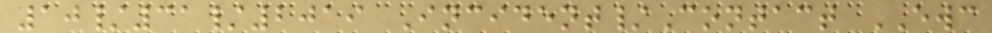10/31/2019 Incident/Contact EWC
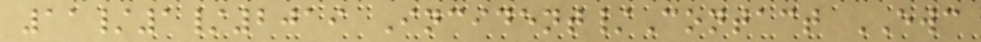11/1/2019 Incident/Contact EWC
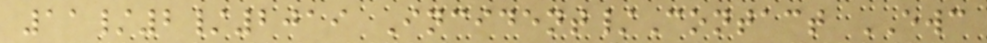11/2/2019 Incident/Contact EWC
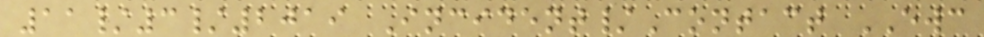11/3/2019 Incident/Contact EWC
